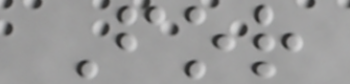For
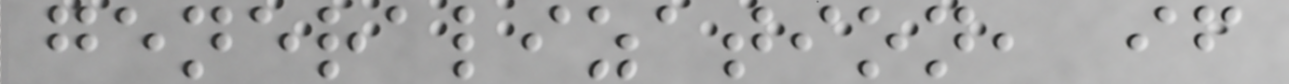generalization, if
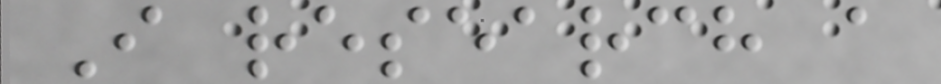I research a
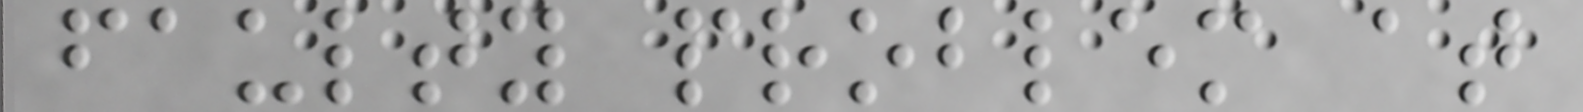faulty problem at
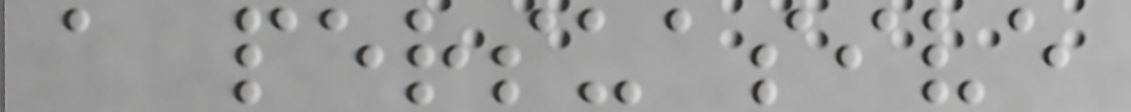a persuasive
